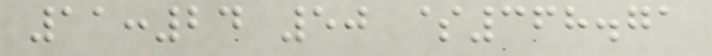11:24 50 $368.71
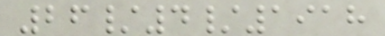26/4/1918
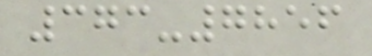373-7856
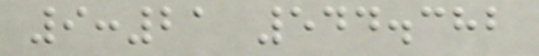9:21 544.382
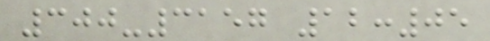300-3157 12:05
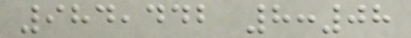984,442 8:08
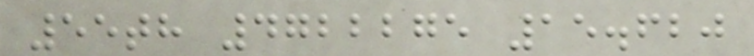55th 4722275 15.620
